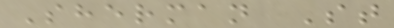Sherman St
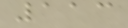113
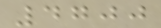4700
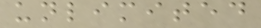unlimited
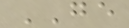GE
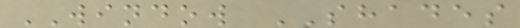WINDOW SHADES
